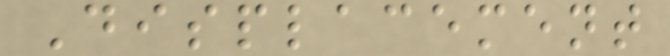Displacement
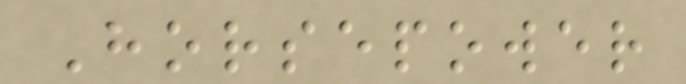Horsepower
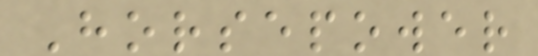Horsepower
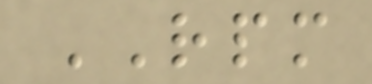RPM
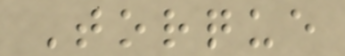Torque
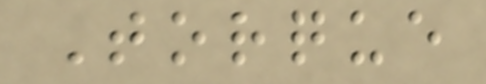Torque
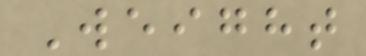Weight
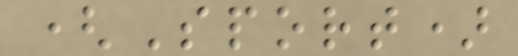(Sport)
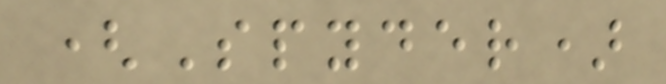(Spyder)
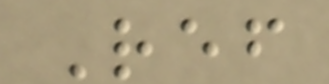Ref
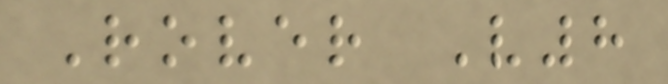Rover V8
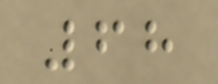68
